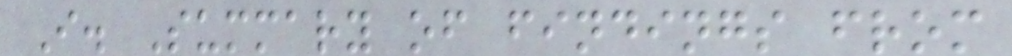I. Summary of findings from
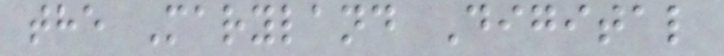the Maryland Digital
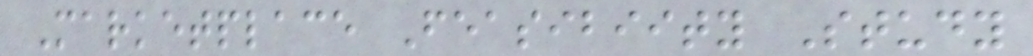Marketplace Feasibiity Study
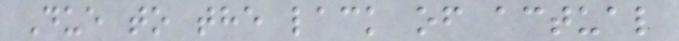Due to the lack of actual
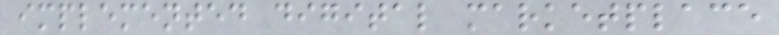implemented digital marketplace
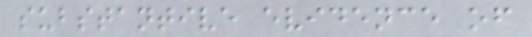substantive evidence of
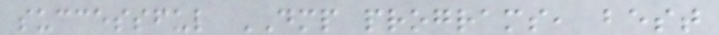successful DMP programs, best
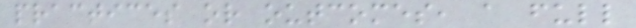practices or outcomes, a full
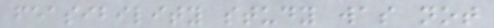feasibility study was not
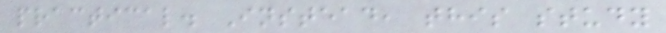practical. Instead, this study
